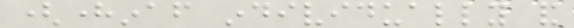(hereinafter individually and
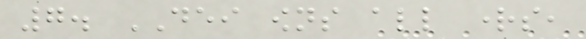7. DEI owns all rights,
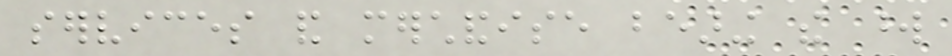services and merchandise bearing the word
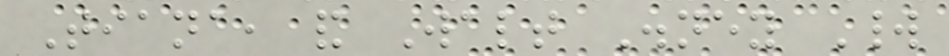Tiana, and Walt Disney World
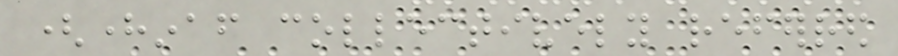(hereinafter collectively referred
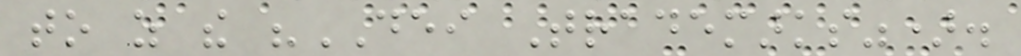to as the "DEI Trademarks").
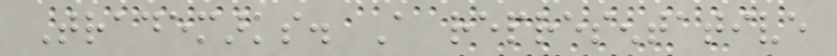Trademarks. A representative
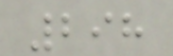298
